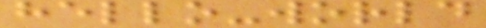hello-world
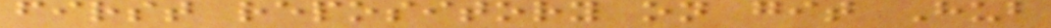first repository on git Hub
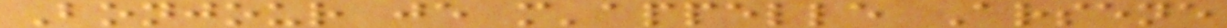Bonjour je m'appelle Arsene
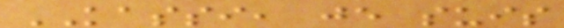KASSI, je suis
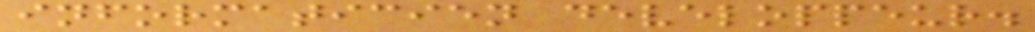informaticien developpeur.
